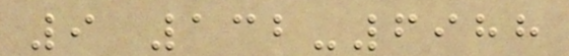9 132-6988
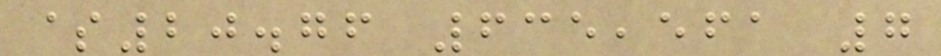$20.76 635,561 7
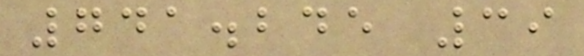741.245 39
